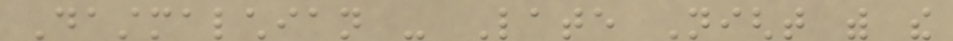Dastmalchian - Late Night with the
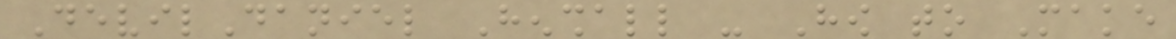DevilDaniel Henshall - How to Make
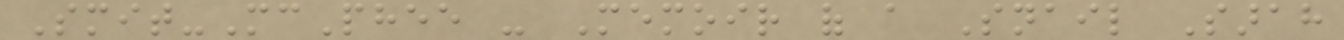Smit-McPhee - Memoir of a Snail Sarah
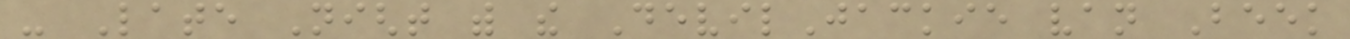- Late Night with the DevilJackie van Beek
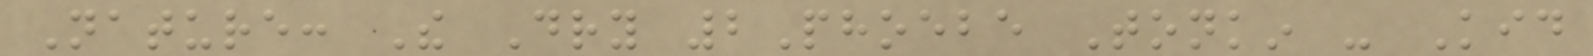Nature: The Dry 2Phoebe Tonkin - Kid
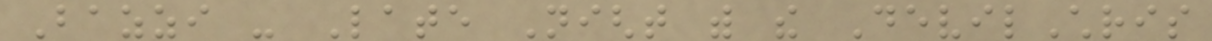Bazzi - Late Night with the DevilChris
